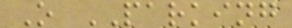O PARKING
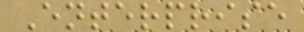Enterprise
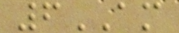6AM
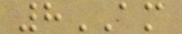8AM
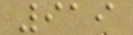919
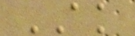AK
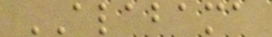ALABAMA
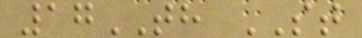17TH ST
